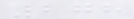278
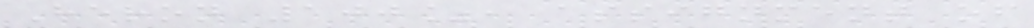Heron 100%, assignment of
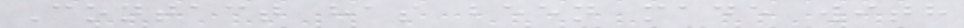Contact has been made with
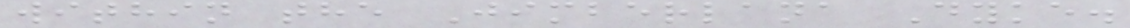within the Jimberlana Dyke.
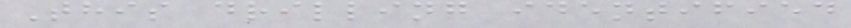This drilling identified
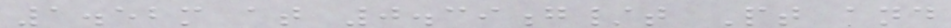1.52m at 0.39g/t Pt and
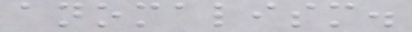anomalism.
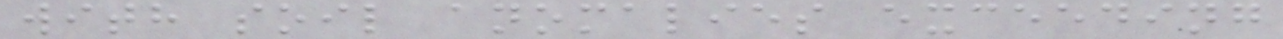with soil anomalies exceeding
